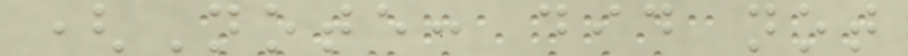(Note: did not
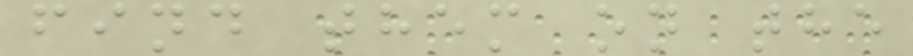find them on the
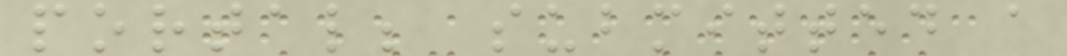portal; submitted a
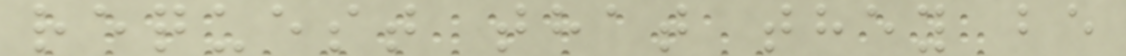request that they be
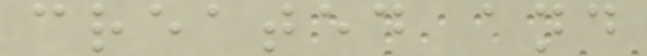created and
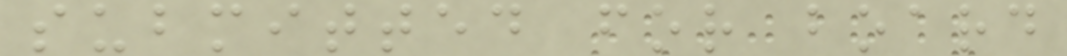submitted for board
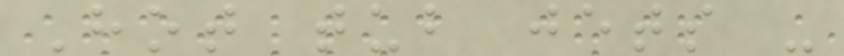Hot tub jets -
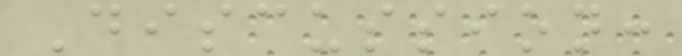Discussion:
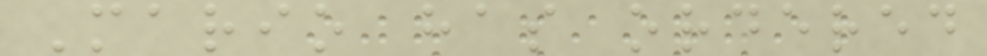Mario has ordered
